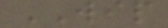WIP
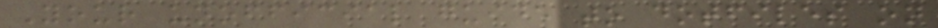Your unofficial guide to dotfiles on
